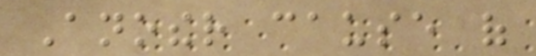Another cause of
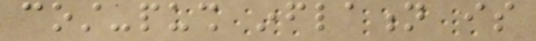cost-push inflation is
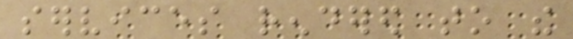services rendered to the
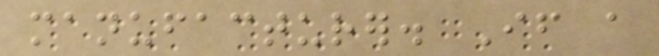manufacturer. If a
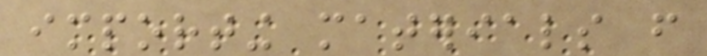importing materials from
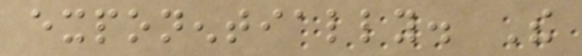exponentially. The
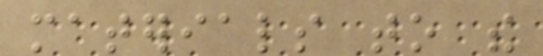materials to the
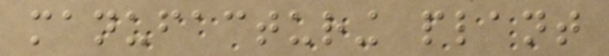manufacturing plant
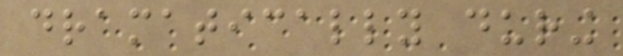dramatically during
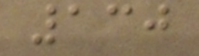130
